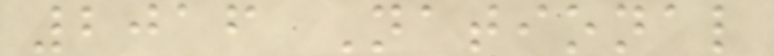2016 National
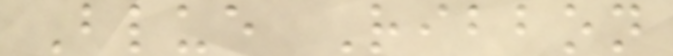Blue Ribbon
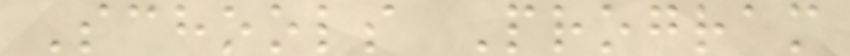Schools Program
